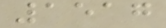1517
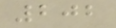202
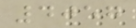4057
